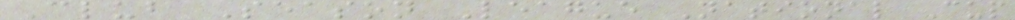Club Season League National Cup
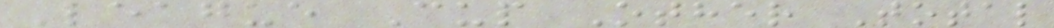League Cup Other Total
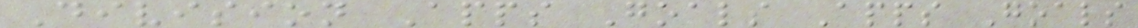Division Apps Goals Apps Goals
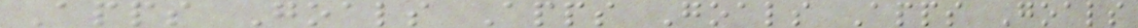Apps Goals Apps Goals Apps Goals
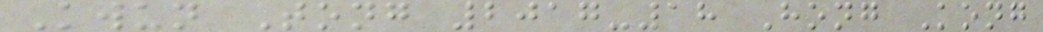Kwun Tong 2017-18 Hong Kong
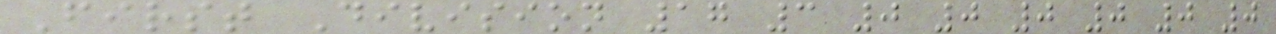First Division 17 3 0 0 0 0 0 0
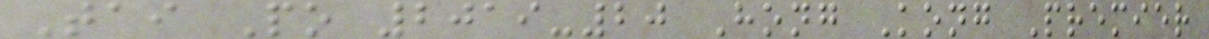Tai Po 2019-20 Hong Kong Premier
